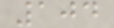104
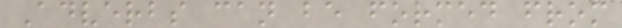Adverbs can be formed from
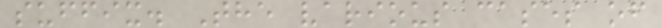suffix. The various cases of
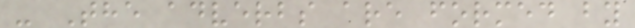- The adverbs are formed by
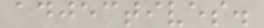adjectives.
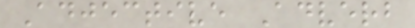Adjective Adverb
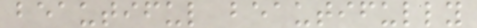beautiful beautifully
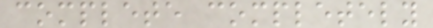complete completely
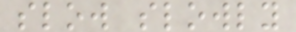slow slowly
